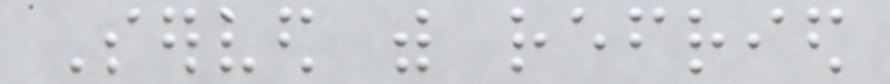Served with refried
